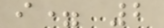i= 2
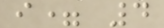i= 4
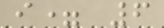i= 6
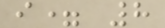i= 8
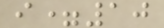i=10
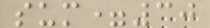sum=30
